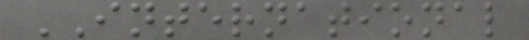INTERNATIONAL
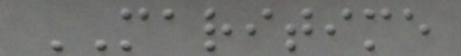MARITIME
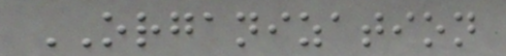ORGANIZATION
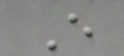E
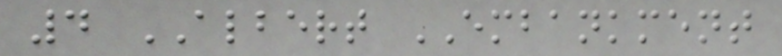4 ALBERT EMBANKMENT
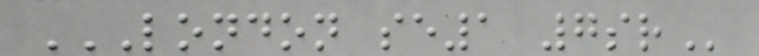LONDON SE1 7SR
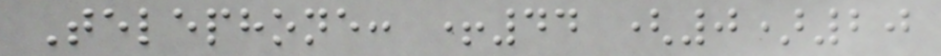Telephone: +44 (0)20
